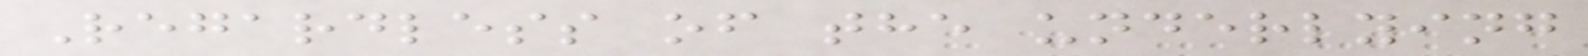Regardless of the underlying
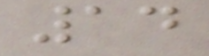14
